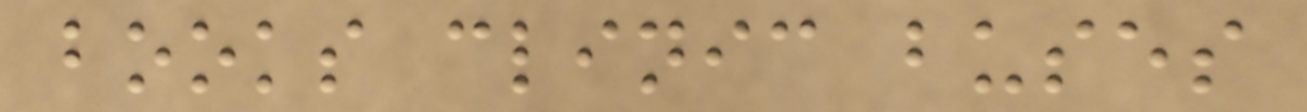books clinic buses
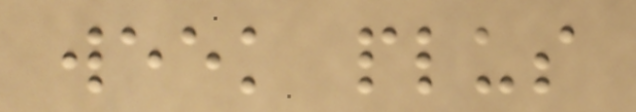week plus
